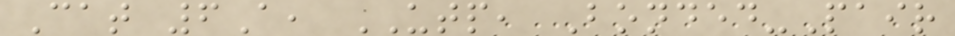Cat 6A, UTP, Bonded-Pair
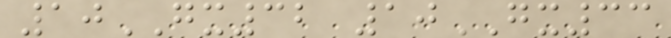10GX32 10GX33
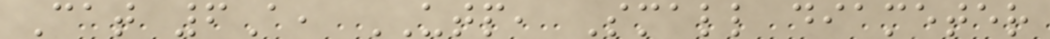Cat 6A, UTP, Small diameter
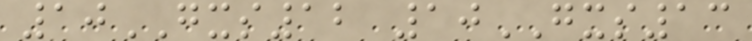10GXS12 10GXS13
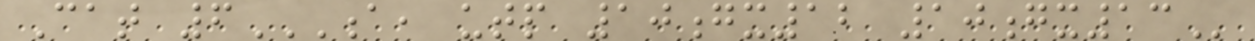Cat 6A, UTP 10GX12 10GX13
